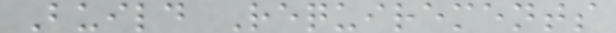Build Requirements
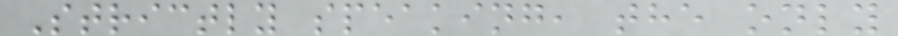Strictly speaking, the only
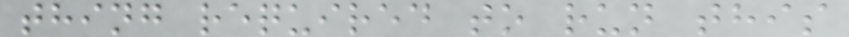thing required to run this
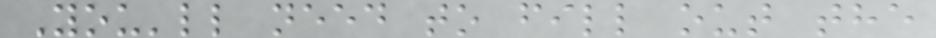You'll need to fill out the
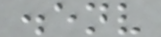.env
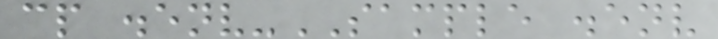cp .env-SAMPLE .env
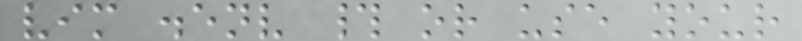vim .env # or use your
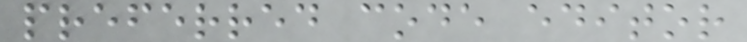preferred code editor
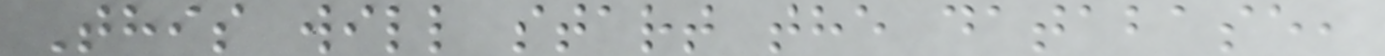This will start the database,
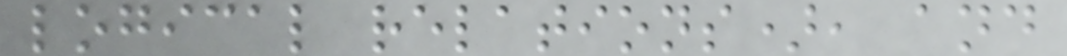logical relations), and
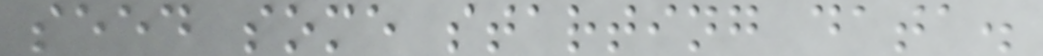seed some starting data.
